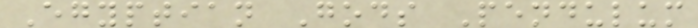Egyptian Gods Pendulum
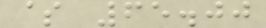$ 65.00
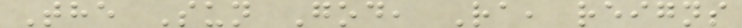The Sun God, Ra, reigns
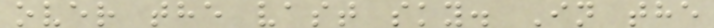over the vast sky. In the
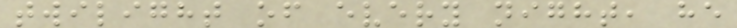twilight of every night, he
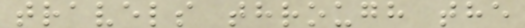travels through the
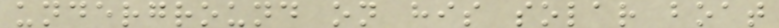underground on his solar boat
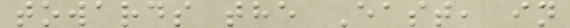towards the East, in
